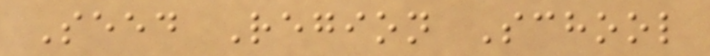Seed Region School
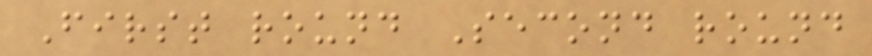First round Second round
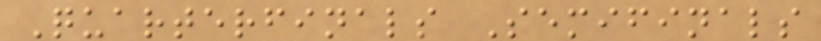Quarterfinals Semifinals
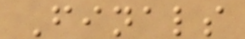Finals
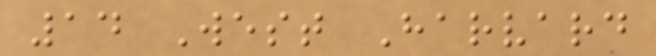14 West Harvard
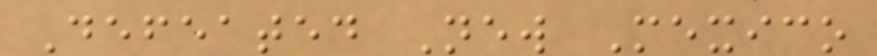Defeated New Mexico
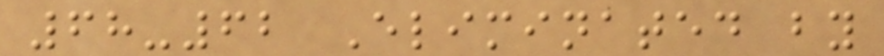68-62 Eliminated by
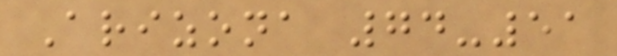Arizona 74-51
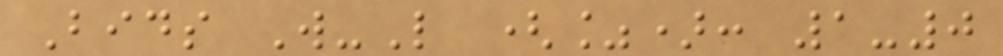Bids W-L (%): 1-0
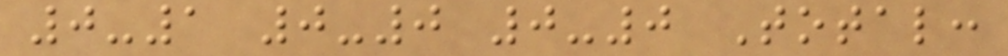0-1 0-0 0-0 Total:
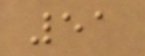51
